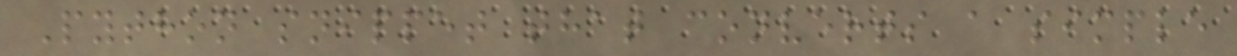Python snippet that converts a simple
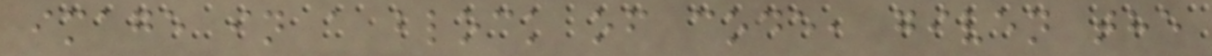image in a block of code, given the
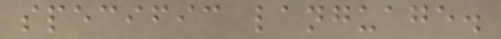specific language.
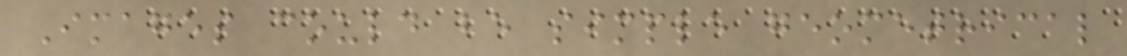Images could be simple geometrical
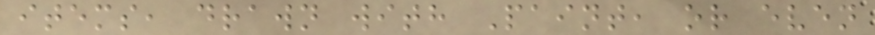items, drawn with Paint, or even
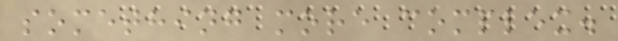something more complex.
